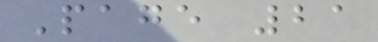Page 21
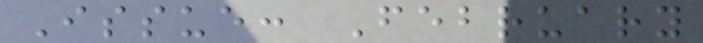Issue: February
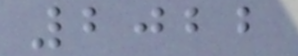2022
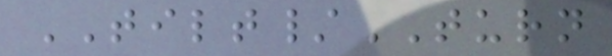TILT/TURN
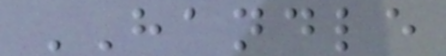HANDLE
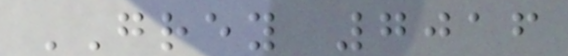GREY 7016
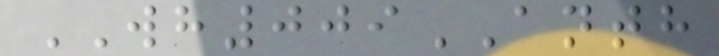WH009ANTH
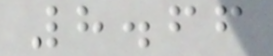8.66
